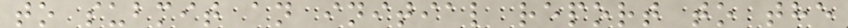to submit an initial report to the
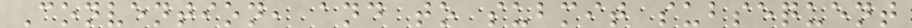Convention, and to submit subsequent
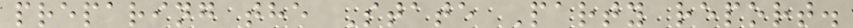preparing the State Party report.
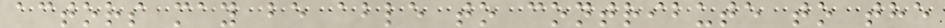actors may be able to contribute to the
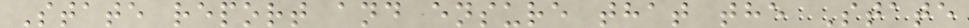State report and ensure that the State
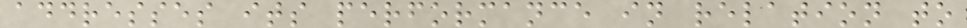addresses its performance in relation to
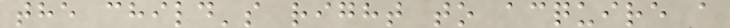the child's right to acquire a
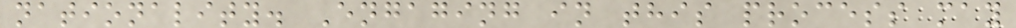nationality. Engaging in this process may
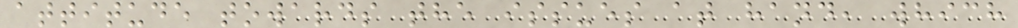attitude towards the issues at hand, which
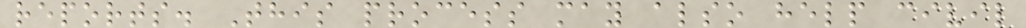reports. This process may also help civil
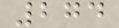274
